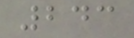243
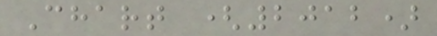Chart (2012)
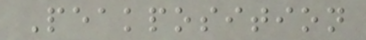Peakposition
